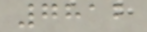7812
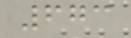673
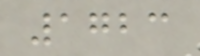1723
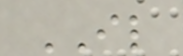IL
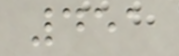451
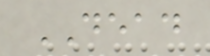DEAD
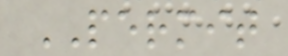PERMIT
